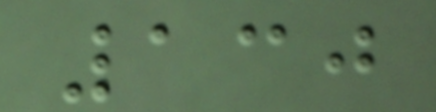130
